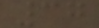37
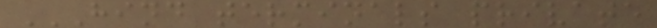HIND TERMINALS PRIVATE
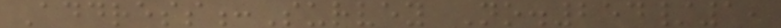Address:Survey No.254/1,
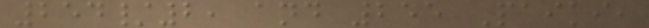254/2, and 255 Paiki,
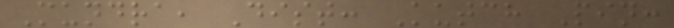Mundra, Dist: Kutch Pin:
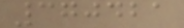370421
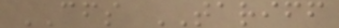CFS TARIFF
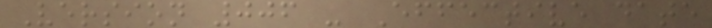Version 006 - Effective date
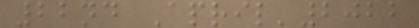22nd April'2022
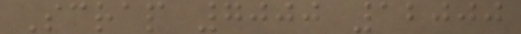Scrap 7000 12000
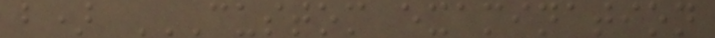b) CUSTOM EXAMINATION
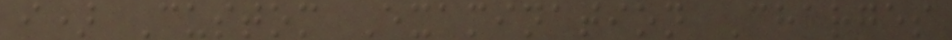i) Custom Examination Charges
